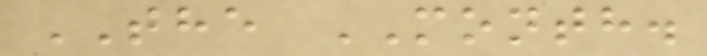THE MONTH.
